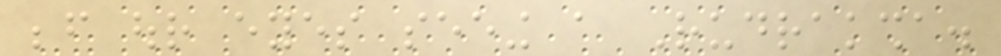before our eyes seeing a Rudraksha.
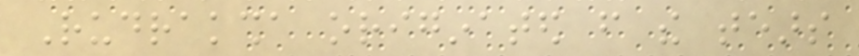Rudraksha originated from the tears
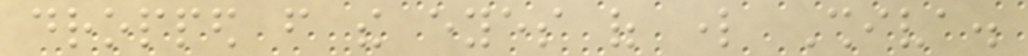dropped from the eyes of lord Shiva.
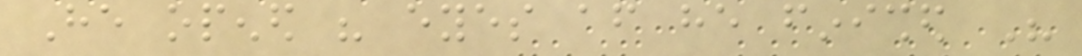He opened his eyes after he finished His
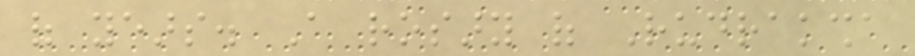of years. A rosary of Rudraksha
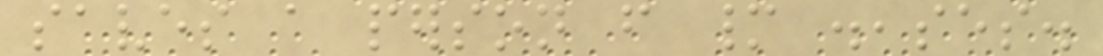saves a person from many diseases.
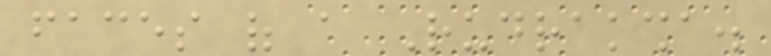faces of a Rudraksha.
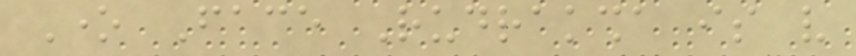One Face Rudraksha is very
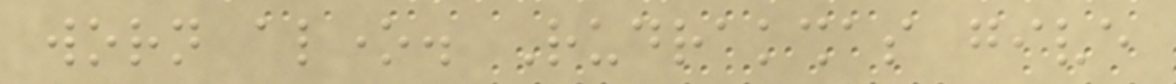worn alone. Rudrakshas give
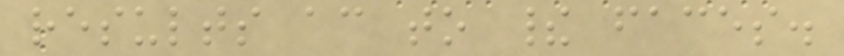results according to their faces.
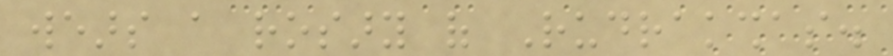wears a rosary of Rudrakshas.
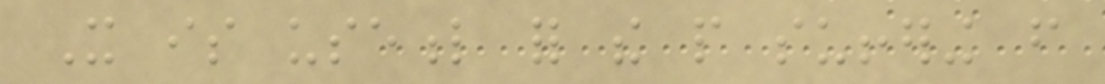It is useful for the people suffering from
